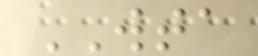WTA
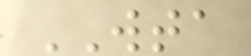WTA
